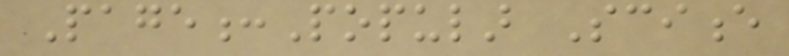Page:Popular Science
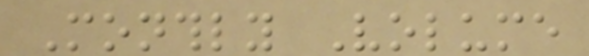Monthly Volume
